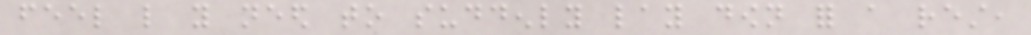feel like you need to suddenly lay down for a rest,
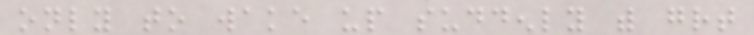only to wake up suddenly with great
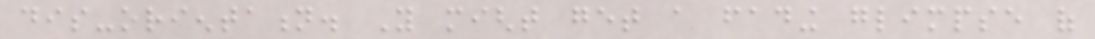dis-orientation. You might get a fading glimpse of
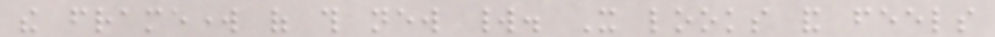the framework of this new world. It looks and feels
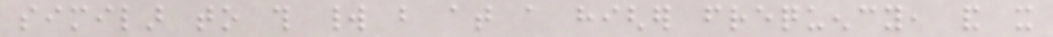similar to this world but at a higher frequency, and it
